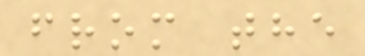from the
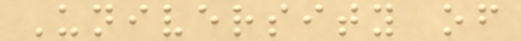University of
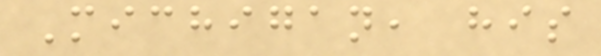Michigan, his
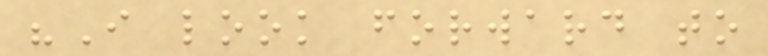"I look forward to
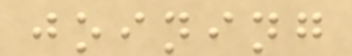joining
